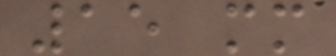15 mm
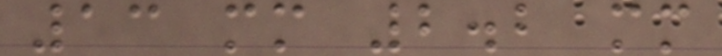13 mm 2.2 mm
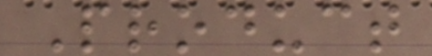Product
